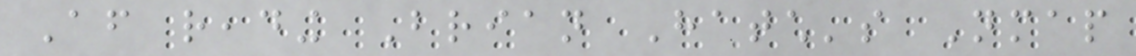After reading Brian Hatch's Nmap
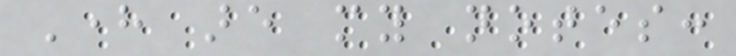Here are my notes:
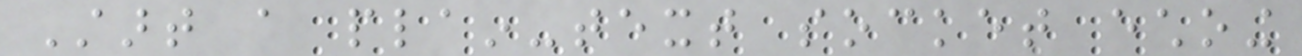Start a plain-text socket echoing
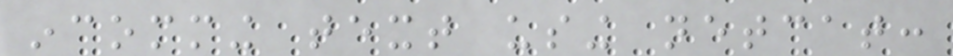incomming text using netcat:
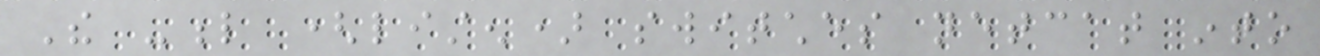The -l (listen) switches netcat into
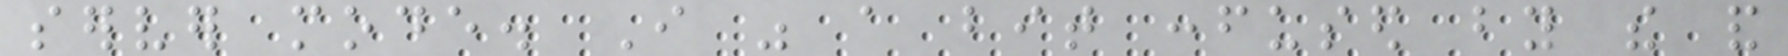server mode. I was a bit confused by the and
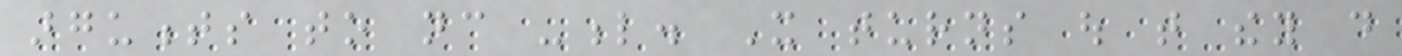arguments to nc -l. It turns out that they do
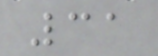31
